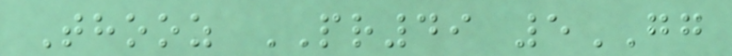Thooz PR49 5GG
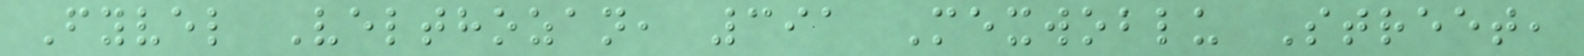Fyvel Velthozan, 391 Mexwoblu Street,
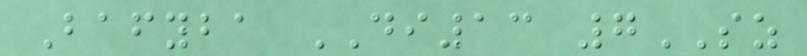Bafyba DI13 7SZ
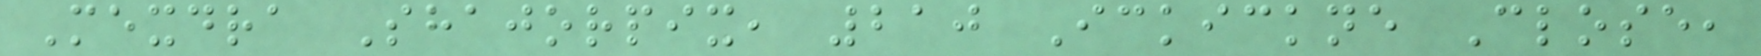Mexdra Shajorpix, 210 Ickickne Close,
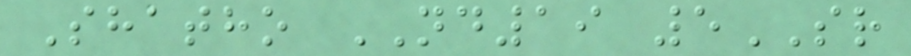Shatho ND19 5SR
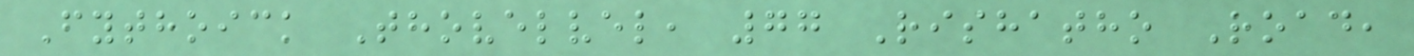Fythoick Thovelvel, 77 Rishatho Road,
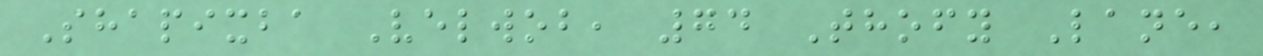Shapixba Velwob, 74 Thofy Lane,
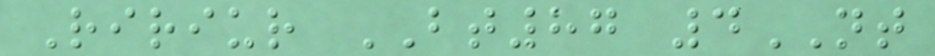Ririur BT87 4NT
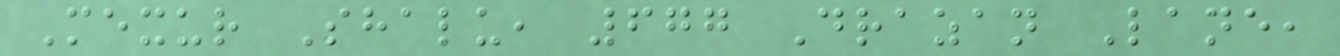Mexur Shalu, 677 Drazan Lane,
